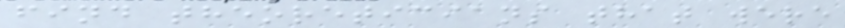find theoreticians that were
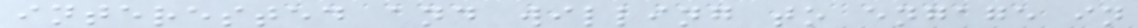interested and willing to engage in
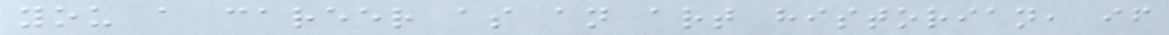you a career as an art historian, if
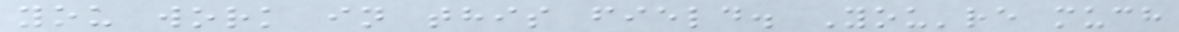you work in this field. You're much
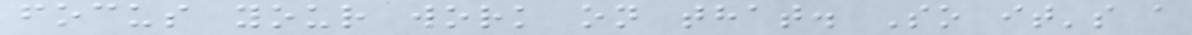focus your work on that. So it's a
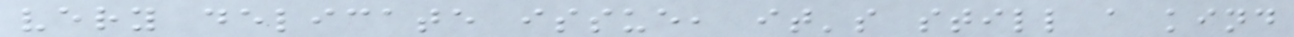very delicate issue, it's still a kind
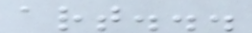art...
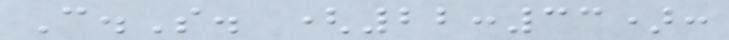C.S. (22:33):
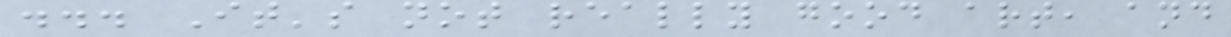... It's not really good art, and
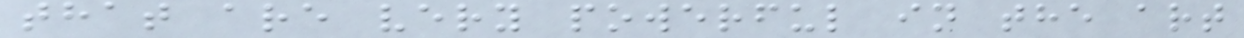that are very powerful in the art
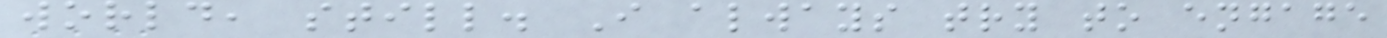world, still. I always try to engage
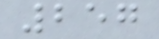257
